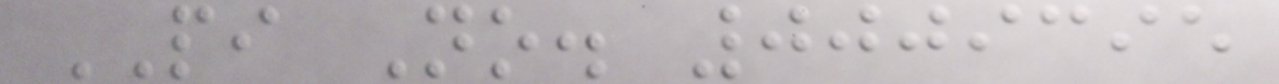PI No. 0009395
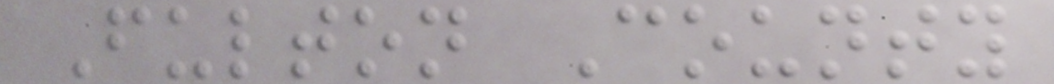Fulton County
